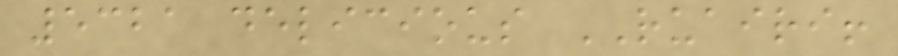5321 delicious RUAIRI!
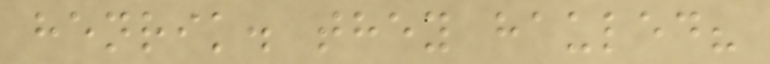henrik. they hauled?
